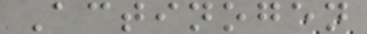Actinogen
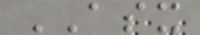ASX
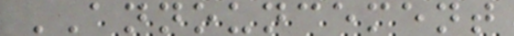ANNOUNCEMENT
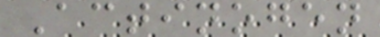Actinogen
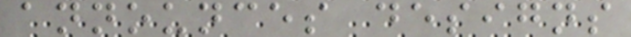announces designs
